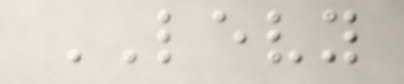LEVY
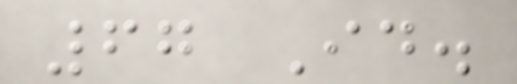67 Id.
